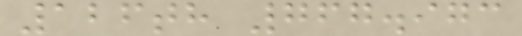126th 767.973
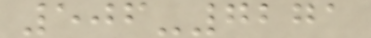506-7271
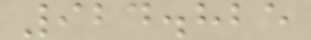924.825
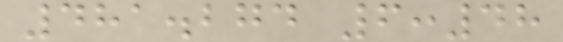481.274 6:48
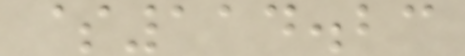$114.23
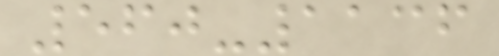560-1136
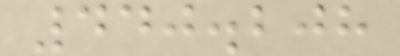440.208
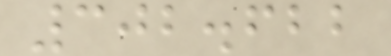302.622
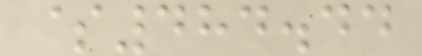$484.44
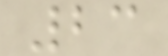23
